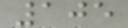105
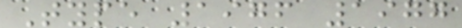Type 1976 1977
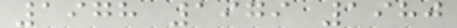1978 1979 1980
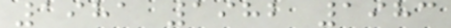1981 1982 1983
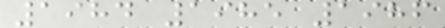1984 1985 1986
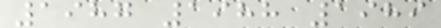1987 1988 1989
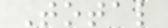Total
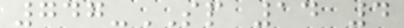747-SP 14 4
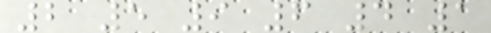2 5 9 6 4 1
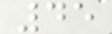45
